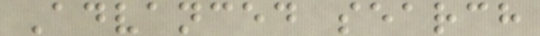Advanced search
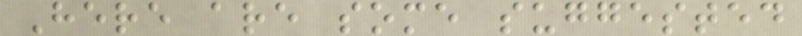Here are some suggested
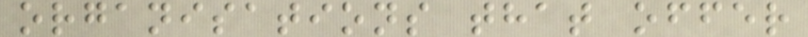organisations that offer
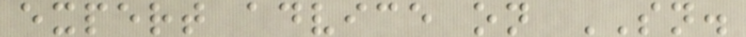expert advice on SN.
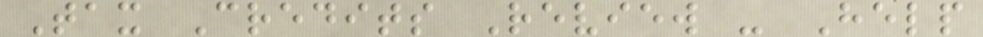Tax Credits Review - Help
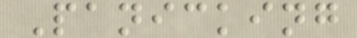Panicking
